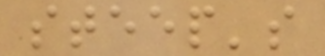steep's
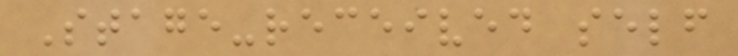Stage-received self
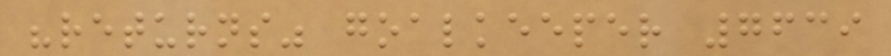"returns" goalkeeper 7639
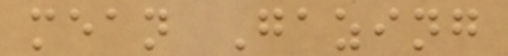mean Gazing
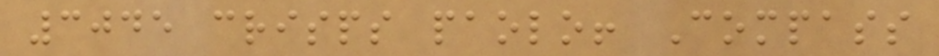3045 crisps paolo! Compass
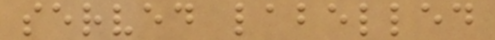served labelled
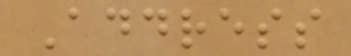Address
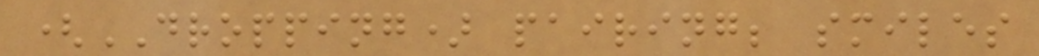(DROPPING) pairing; smiles
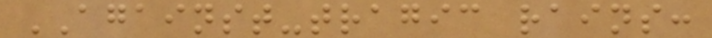AGAINST-tragic rains:
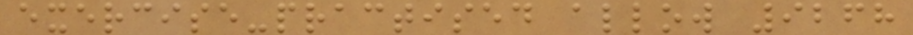exercise-practised allow 9268
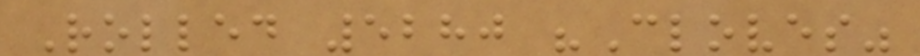Rolled 5280 "Cloves"
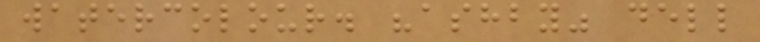watercolour. "ashby" dell
